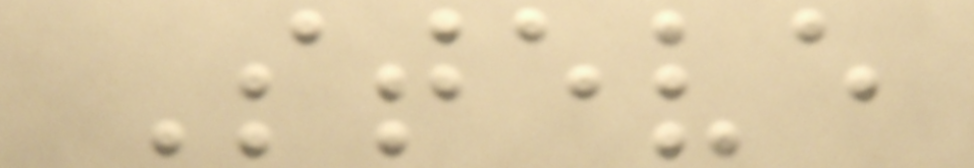Steve
